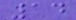14
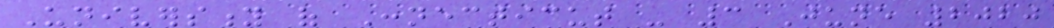University of Connecticut - 3 June 2020
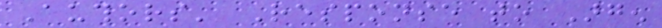Authors' Response to Argen
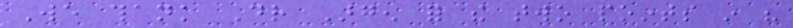We thank Dr Argen for the two points in his
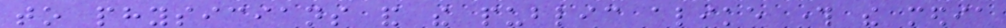to physicians and the public alike through the media
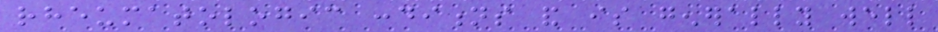rheumatologic conditions and is generally well
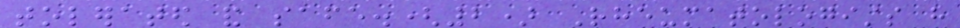tolerated and safe.(2) Rheumatologists have
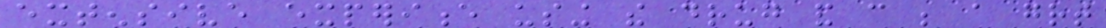extensive experience using the drug and can be a great
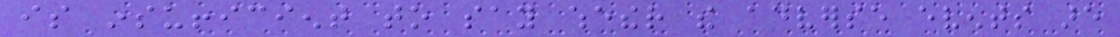is insufficient to say whether the adverse events are
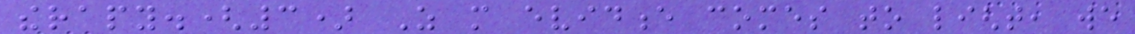therapy.(3) As more evidence comes to light, we
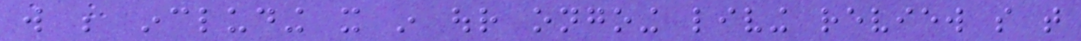will be including it in our ongoing living review so that
